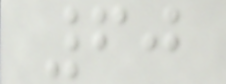60
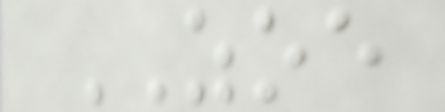ZOE
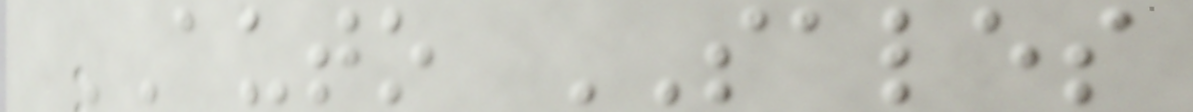AUTO SALES
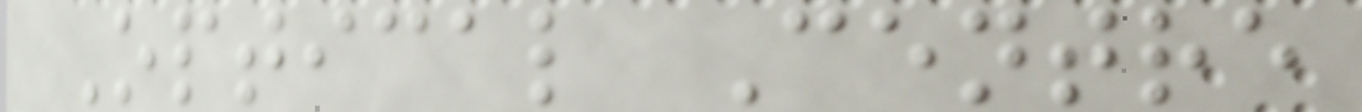Optical Centre
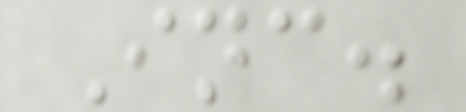Inc.
